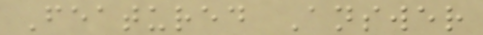Featured Answer
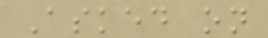Asked on
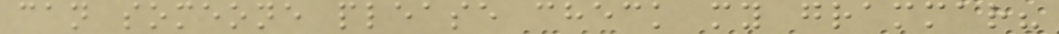can someone please check my grammar?
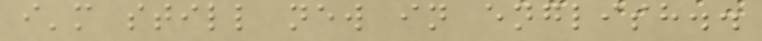i'm still new in english..
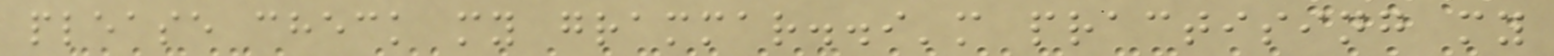please check my grammar..i'm practising my
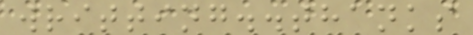writting..thanks
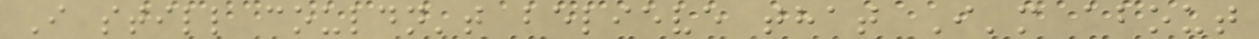I still couldn't believe that I'm about
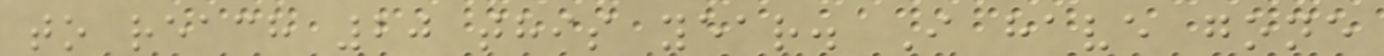to reach 20 this year. I have gone
